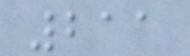211
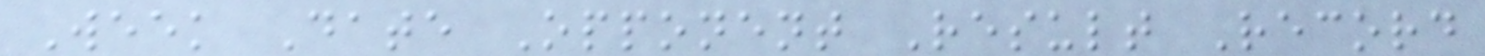Week Date Opponent Result Record
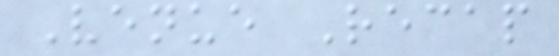Venue Recap
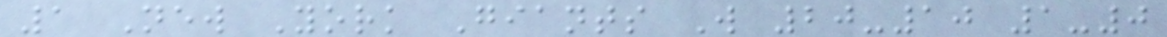1 New York Giants W 20-10 1-0
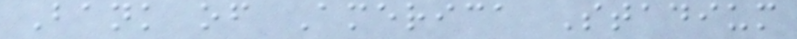Bank of America Stadium
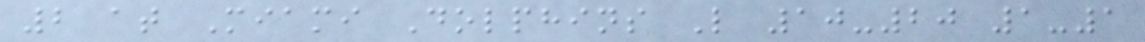2 at Miami Dolphins L 10-20 1-1
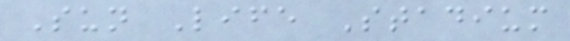Sun Life Stadium
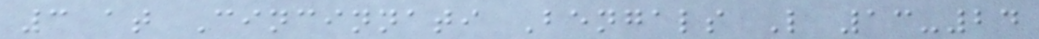3 at Cincinnati Bengals L 13-24
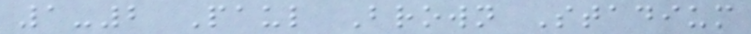1-2 Paul Brown Stadium
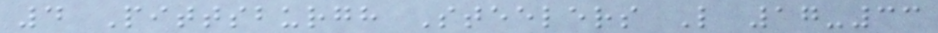4 Pittsburgh Steelers L 17-33
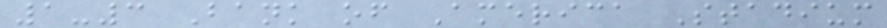1-3 Bank of America Stadium
